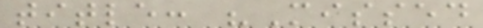title: "Missed
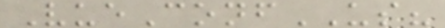VueConfUS?
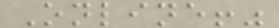Online!"
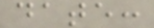date:
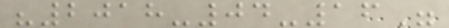"2018-04-16"
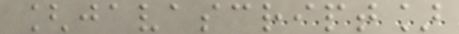[javascript]
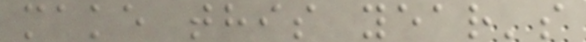make this year's
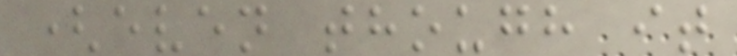(even though it
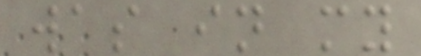was in my
